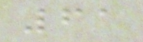61
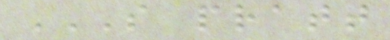S PRATT
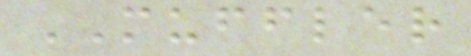MUFFLER
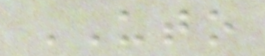UTO
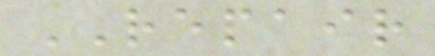REPAIR
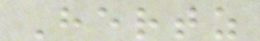Hertz
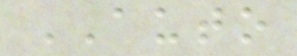AUTO
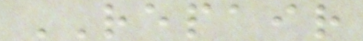REPAIR
